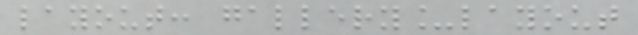layout: gallery_layout
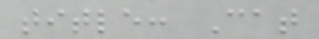title: Cat
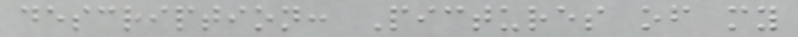description: Pictures of my
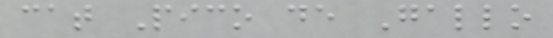cat Pico de Gallo
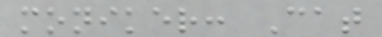moniker: Cat
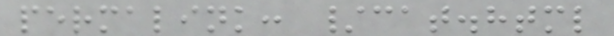permalink: /cat.html
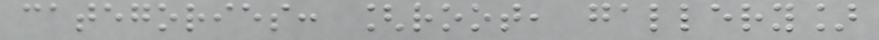categories: [root, gallery]
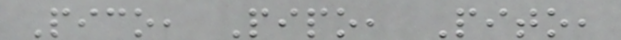Pico, Pipo, Pito,
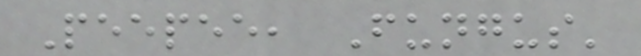Peepee, Fungus'
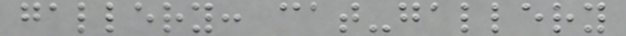gallery: cat-gallery
